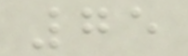75
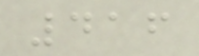416
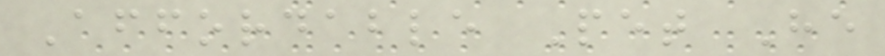Affordable Pet He
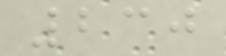230
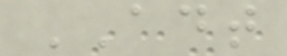ADT
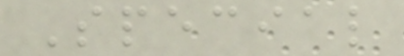Special
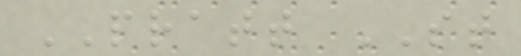PRATT ST
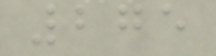275
